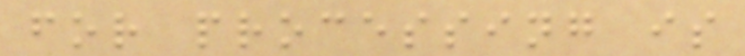for processing is
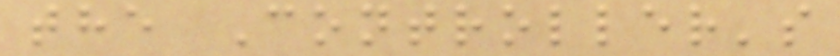the Controller's
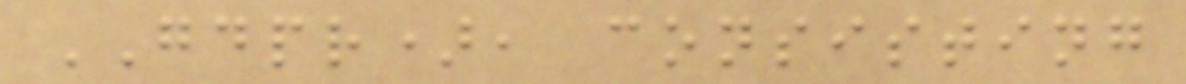GDPR), consisting
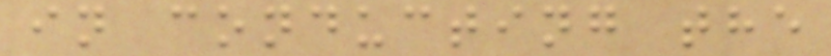in conducting the
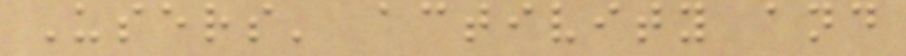Users' activity and
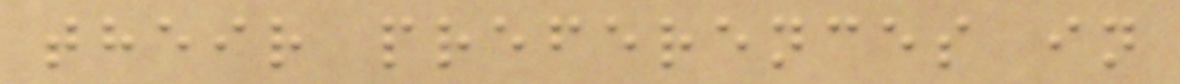their preferences in
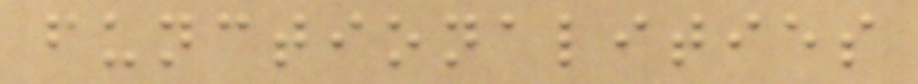functionalities
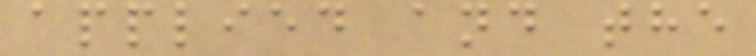applied and the
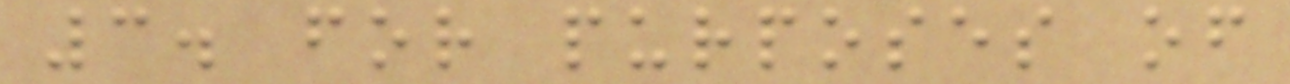3. for purposes of
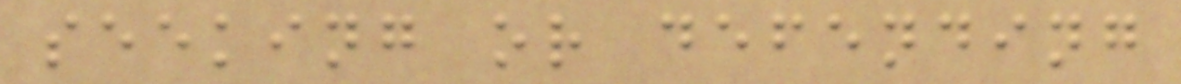seeking or defending
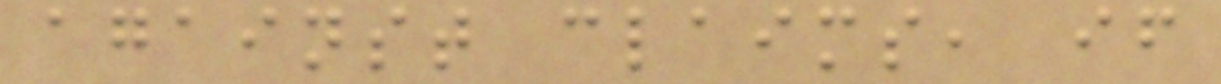against claims, if
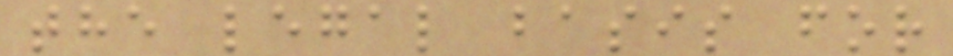the legal basis for
